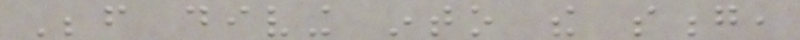Before diving into the song,
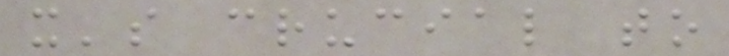it's crucial to
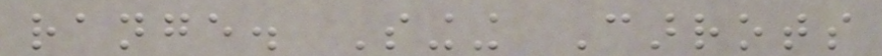range. Singing Carrots
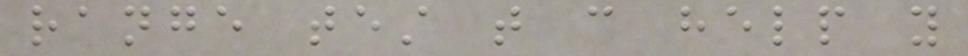range test that can help you
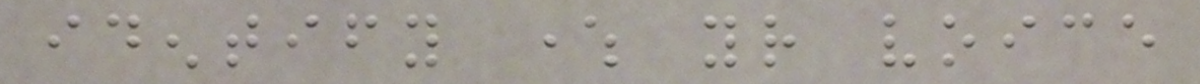identify where your voice
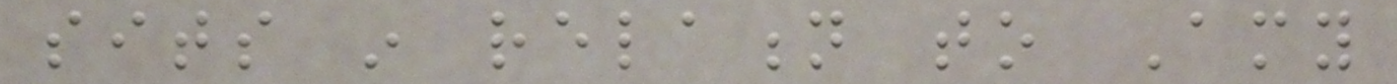sits in relation to Amy
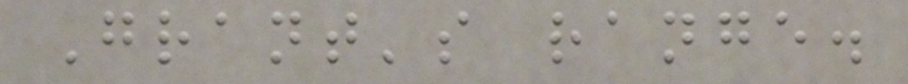Grant's range.
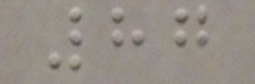87
